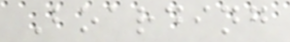Boarding
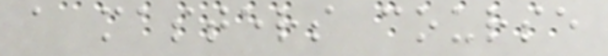a masters course
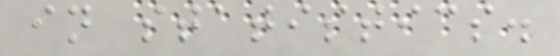in statistics.
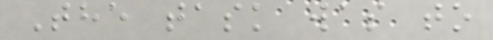The task was to
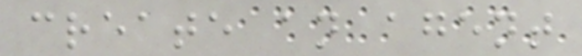create an agent
